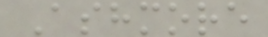Ashmore
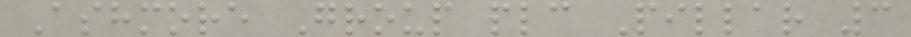Ashmore Group plc Pillar 3
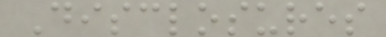Disclosures
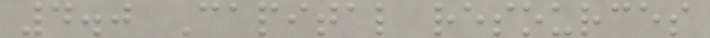4.0 Capital resources
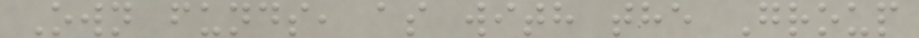Own funds, as with the Group
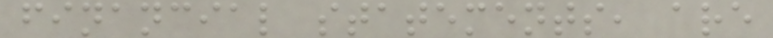financial statements, are
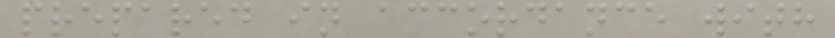prepared in accordance with
